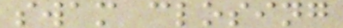swam closing
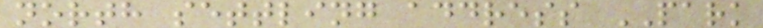north settling address PARK
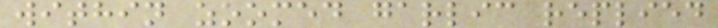within zoomed garlic replied
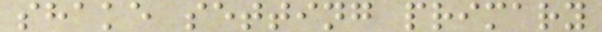shake setting primary
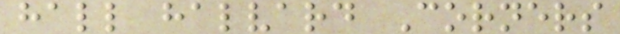hall halvard Corners
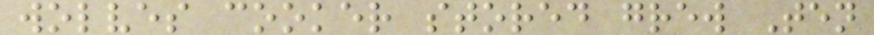wolves cooker stored grew Ten
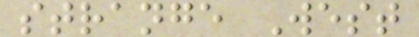strange West
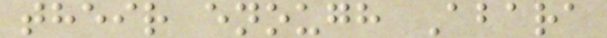their enough Abara
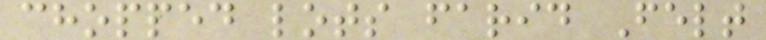chopped lots farid Felt
